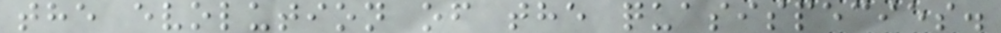the evolution of the quasispecies.
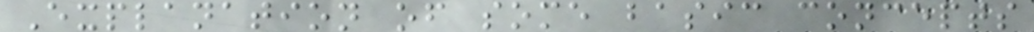Explanation of some basic concepts
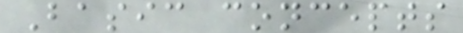Basic concepts
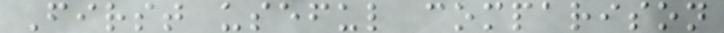First useful comparison
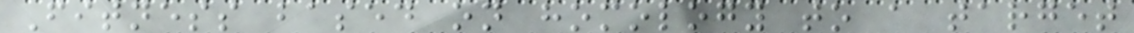Fitness based on homology to a target
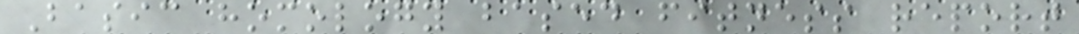Basic homology based fitness report
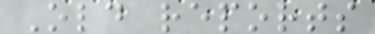Old reports
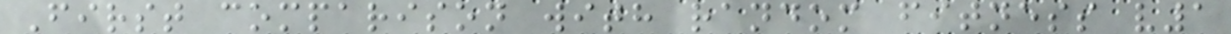First comparison with random fitness v1
